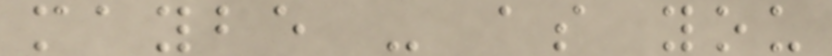maybe - as you
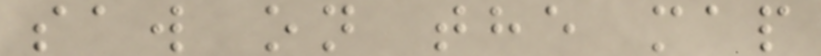saw on the map
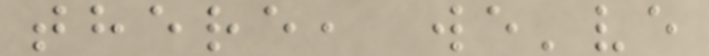there, we've
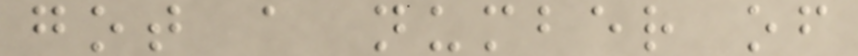got a number of
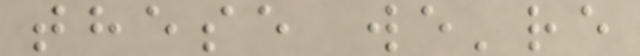these we're
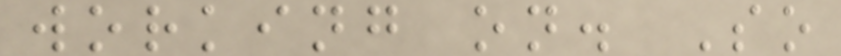working on. So
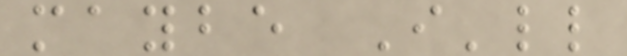maybe I'll
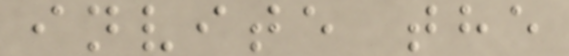invite the
